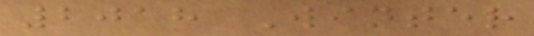2018 Winter
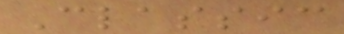Classic
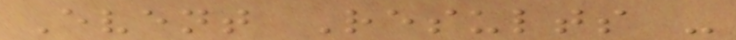Event Results -
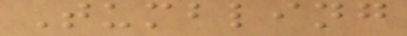Tumbling
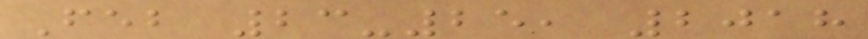Feb 23-25, 2018
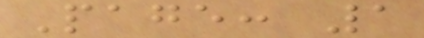Page: 1
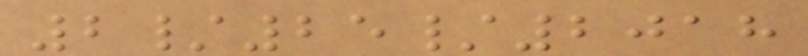2/25/2018
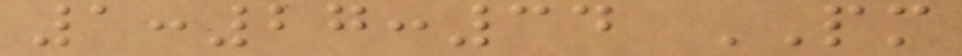1:27:34 PM
